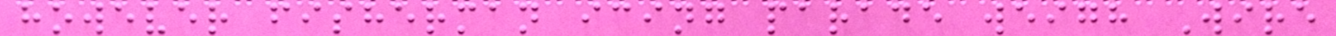however fisherman icing parade weigh Wire
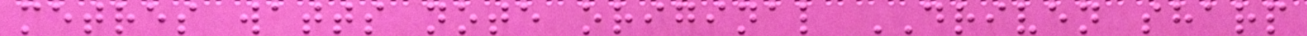metres watts note original DRIVEN sharp
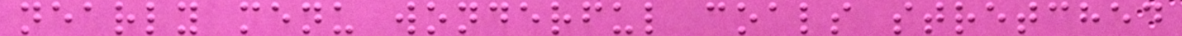nearly menu wonderful coals stretched
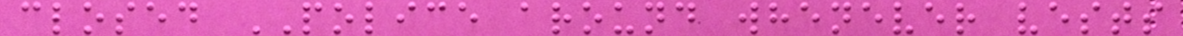closed POLICE around whenever vests
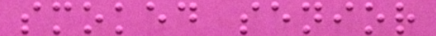smoked senior
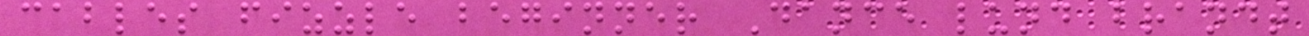cables fizzle beginner Dance lund brandt
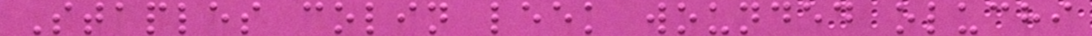Staples colin leek wounded oluchi
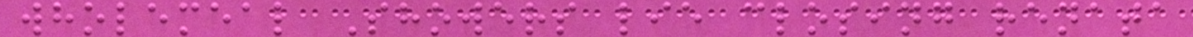wholemeal Showers lie closing renata
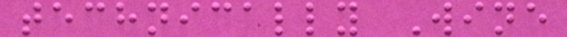technically Wine
